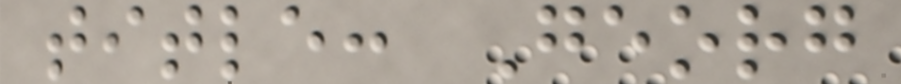title: Georg
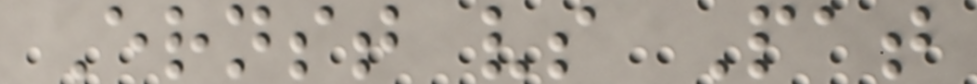Ernst vs Pat
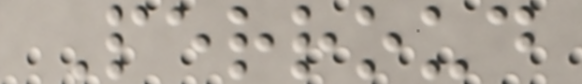Perroud
